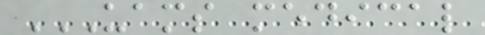UAMS MEDICAL
